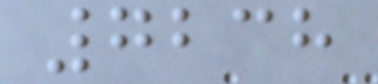7238
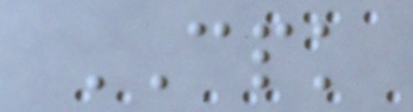CPK
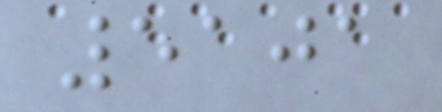5101
